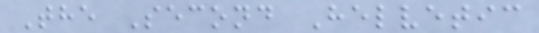The Second Helvetic
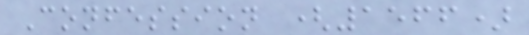Confession (1566)
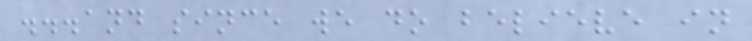...and since we do believe in
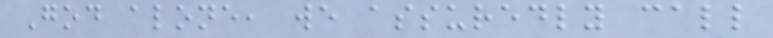God alone, we assuredly call
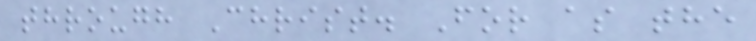through Christ. For as the
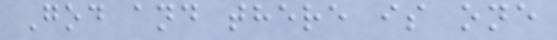God and there is one
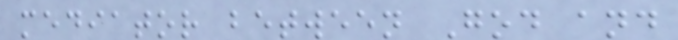mediator between God and
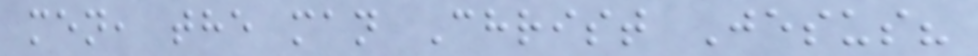men, the man Christ Jesus?
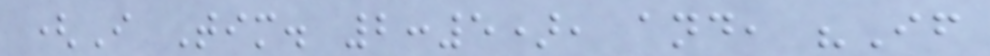(I Tim. 2:5), and, "If
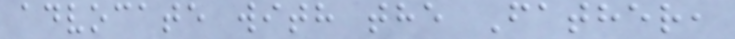advocate with the Father,
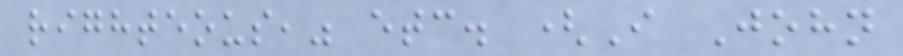righteous," etc. (I John
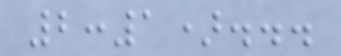2:1)...
